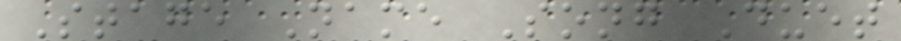Stage Name Song Duet
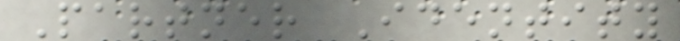Partner Identity
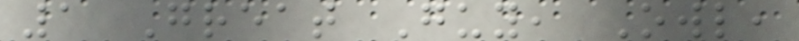1 Great Guy, Owl,
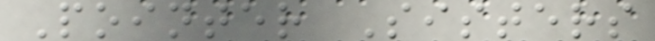Pointer Sisters
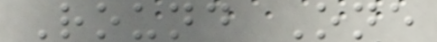Round One
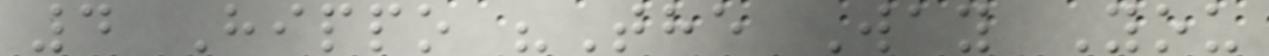4 Hippo "The Way You
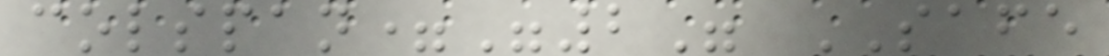colspan="2" SAFE
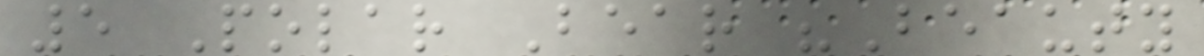5 Polar Bear "Beauty
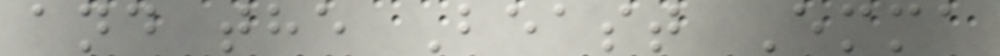and the Beast Emma
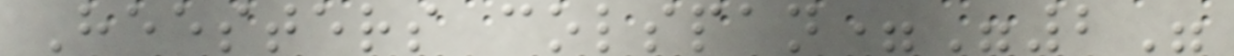Heesters colspan="2"
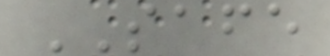SAFE
